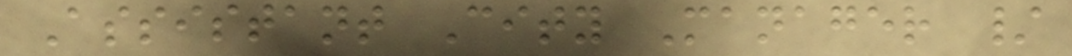Assistant City Manager /
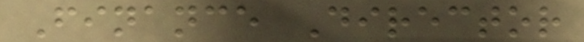Finance Director
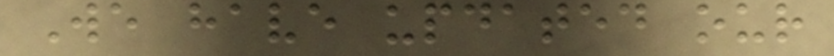We have updated our
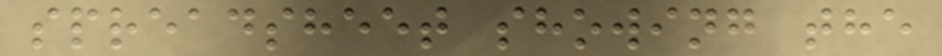spreadsheet showing the
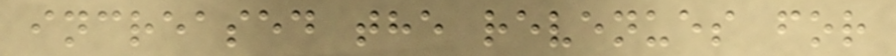increased the revenues for
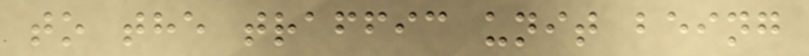to the traffic unit being
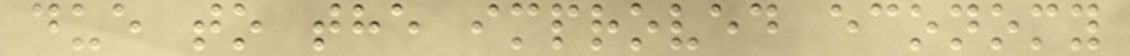due to the improved economy
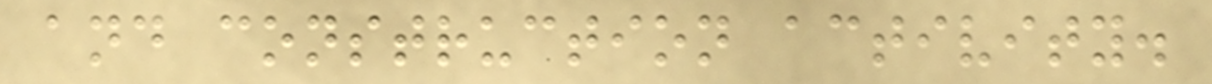and construction activity.
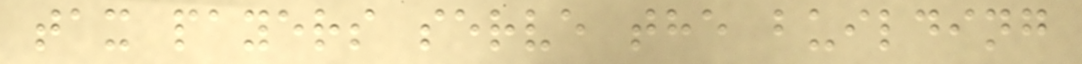tax payers serve the building
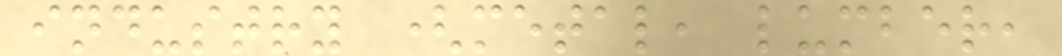industry (metal, lumber,
